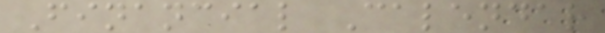Financial Calendar
